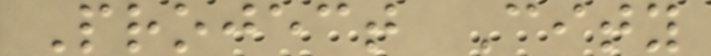Project City
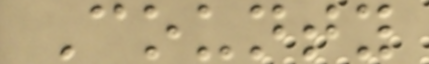County
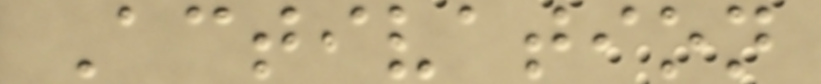Activation
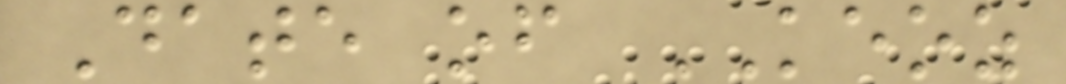Date of KEOZ
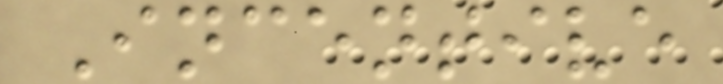Incentive
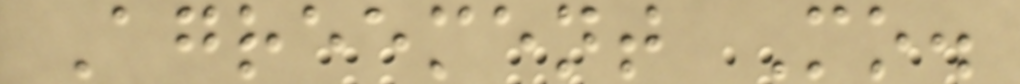Agreement Mo.
